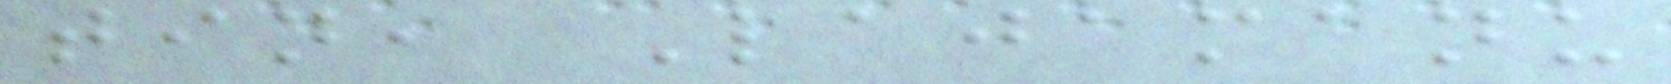tin, Lajamanu
